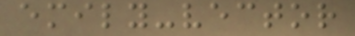emily-vector
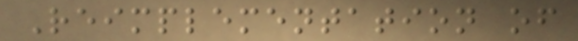Reimplementation of
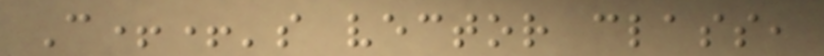C++'s vector class,
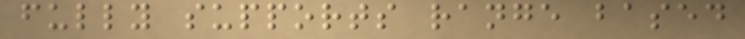fully supports range based
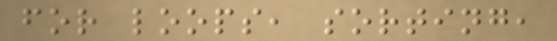for loops, sorting,
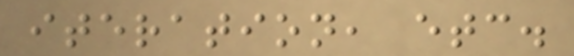iteration, etc.
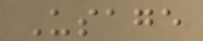Usage
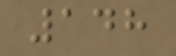148
